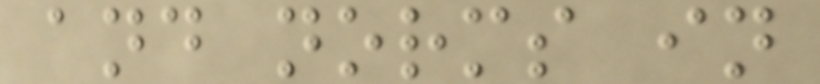and norms in
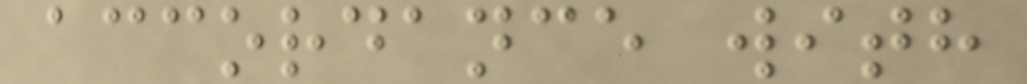accordance with
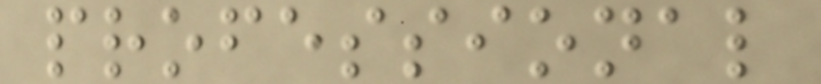professional
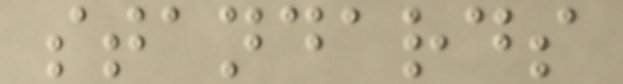standards
